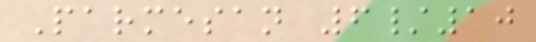Parmesan 6/10
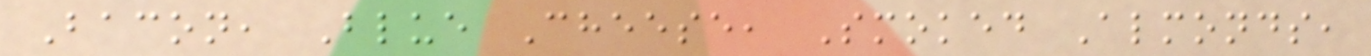Bacon, Blue Cheese, Smoked Almonds,
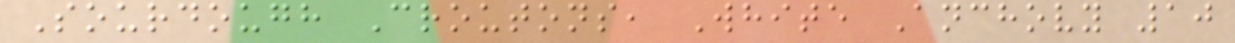Sourdough Croutons, White Anchovy 10
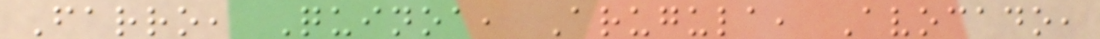Farro, Quinoa, Arugula, Avocado,
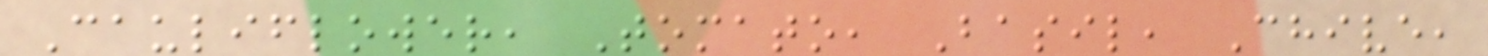Cauliflower, Tomato, Basil, Chive,
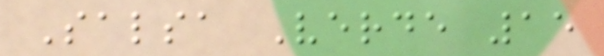Salsa Verde 15
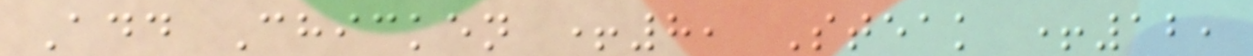Add Chicken +8, Steak +12,
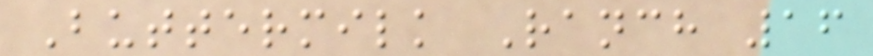Buttermilk Ranch 16
